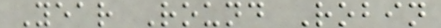Year Round Robin
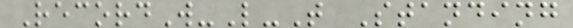RecordW-L-T Standing
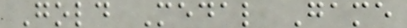Gold Medal Game
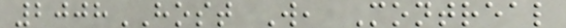2008HOST W, Montreal
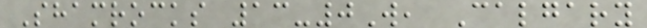Shamrocks 13-0W, Calgary
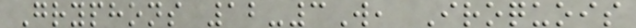Gryphons 12-3W, Iroquois
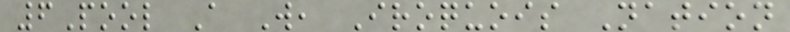6Pool A W, Iroquois Nation
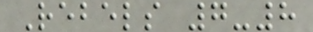Rebels 7-8
